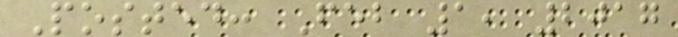Posted: Feb 1, 2017
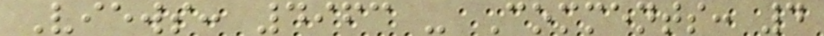Views: 4963 - Comments: 4
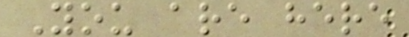You are here
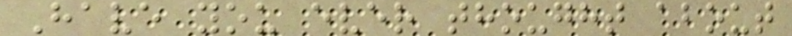Have you ever thought about
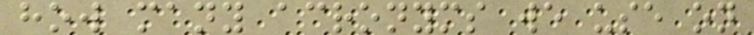how many acronyms we use on
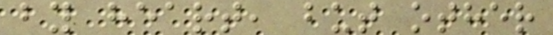by heart, but other
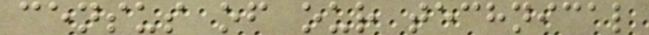census of our technical
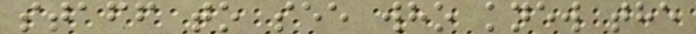staff to see who knew the
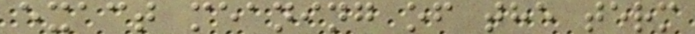exact meaning of the term
